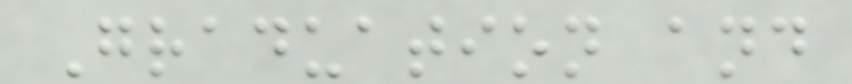Graduation and
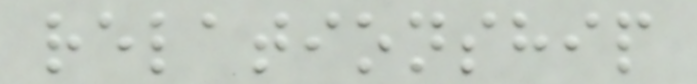relationship
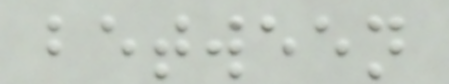between
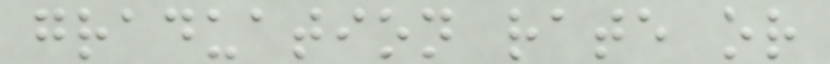graduation rate or
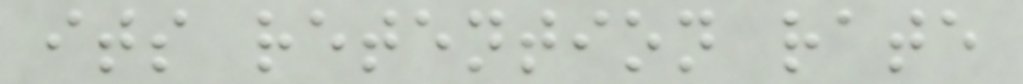its retention rate
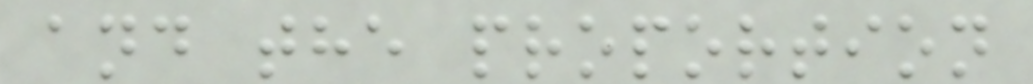and the proportion
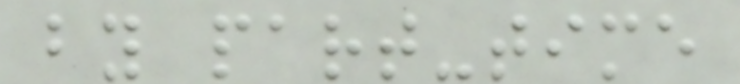by part-time
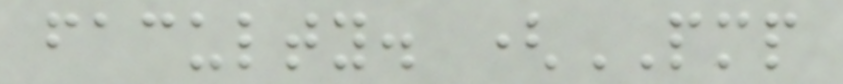faculty. (PMP
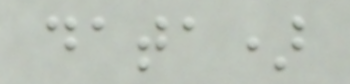data)
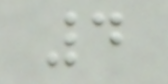4
